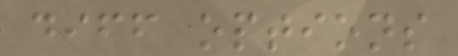diff options
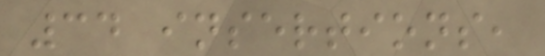34 insertions,
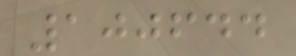100644
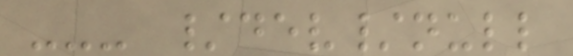--- /dev/null
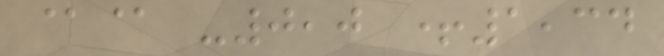@@ -0,0 +1,34
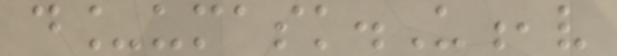d_umask.U,v
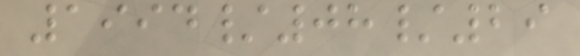1994/08/29
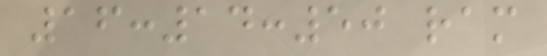16:14:50 ram
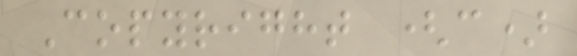Copyright (c)
